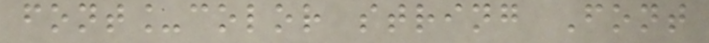font_color string Font
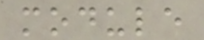module
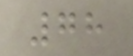78
